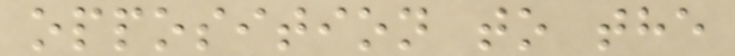opposition to the
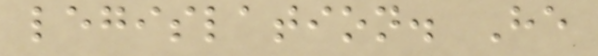legislation. He
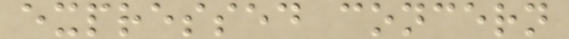expressed concern
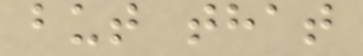but that
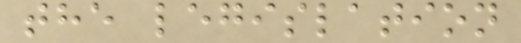the legislation
